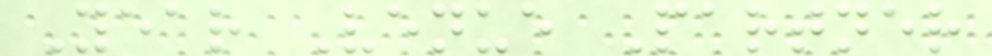Year Venue Partner
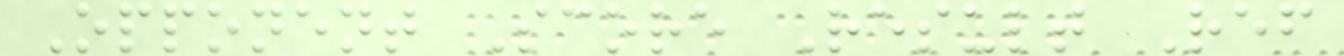Opponent Score Result Ref
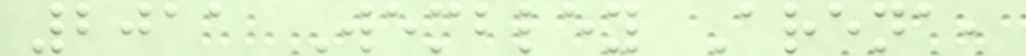2011 Wembley Arena,
